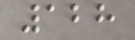128
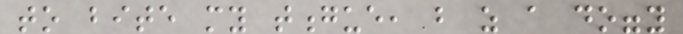to bite my tongue, but as a doggy
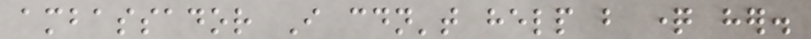ambassador I couldn't help but question her.
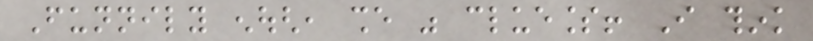Funnily enough, she was clueless! I think
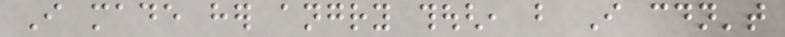I made her angry though, but I couldn't
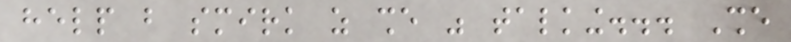help but smirk as she was talking... She
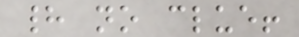had no clue!
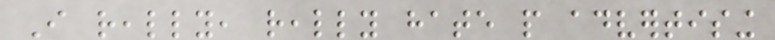I really, really hate people advertising
